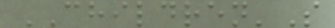CHILDREN'S
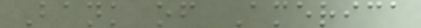Bank of America
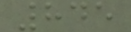845
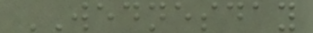WEDNESDAY
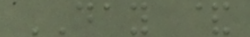DAY &
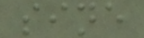sine
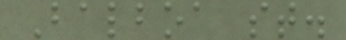Balboa st.
